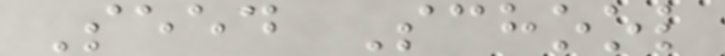Seed School
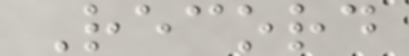Record
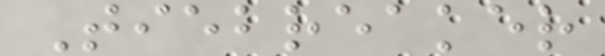Tiebreaker
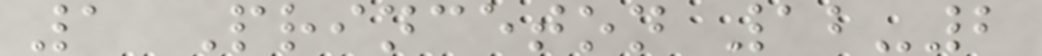1 Princeton 12-2
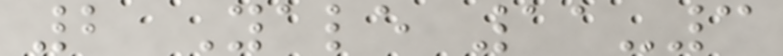2 Yale 11-3
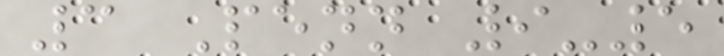3 Penn 9-5
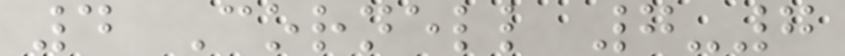4 Cornell 7-7
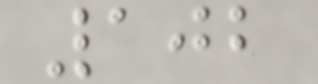102
